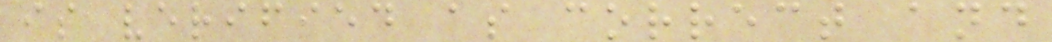is verified as correct and
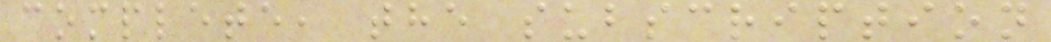complete, the subscription
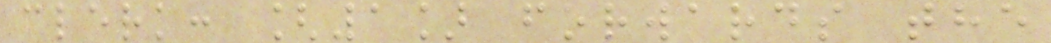clerk: [1] forwards the
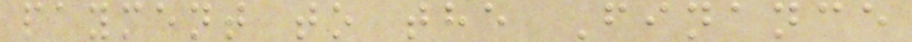payment to the Finance
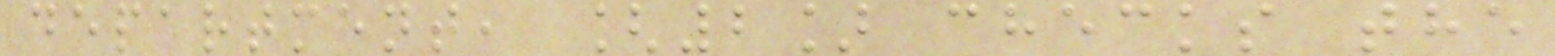department, [2] checks the
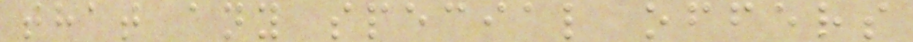that any special offers
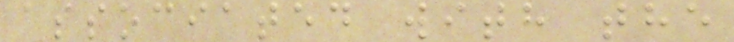associated with the
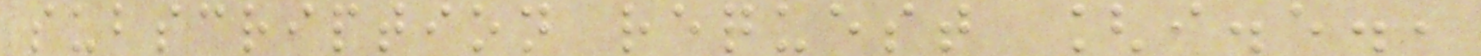subscription request [i.e.,
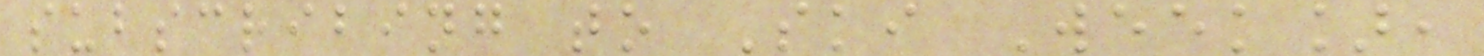subscribing to Ski Week],
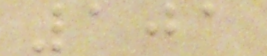101
